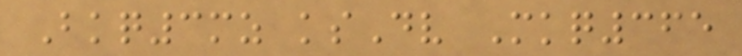Bkq3mz ksDv Mkq365
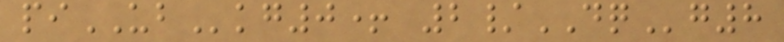piUBkg0+ 2/DQg8
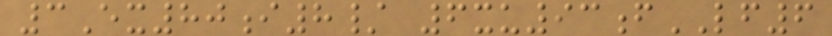3Ex80i8/ 6xu93fLF6
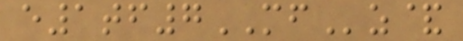e1tf7MFz&
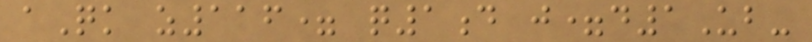aQk z116= q1d j=d1Ub-
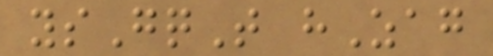ysGqT hZag
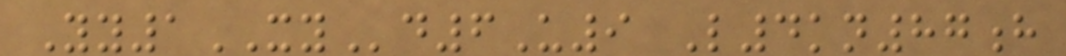Yy1XYd6U9 L4kn87h
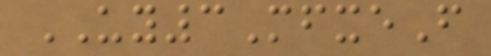UY3MfxeF
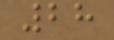28
